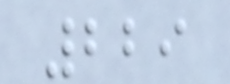229
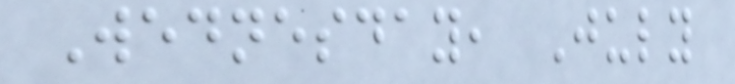Wednesday, July
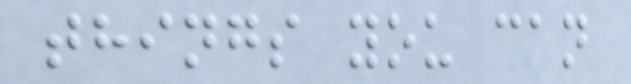things you can
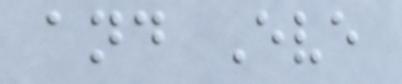and Eve
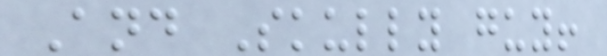And Skully guy!
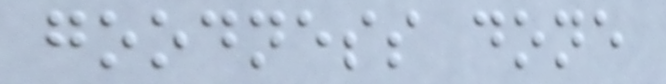goodness done
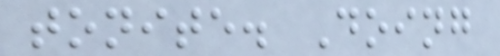tonite. Doing
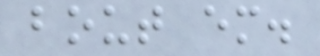bout em.
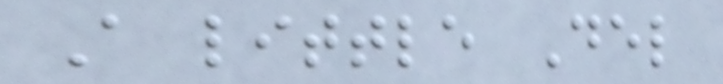A little Del
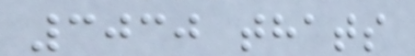3030 thats
